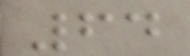64
